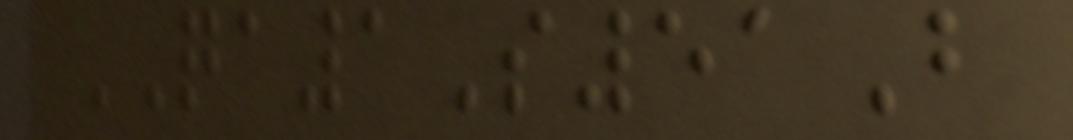QA1S51B
